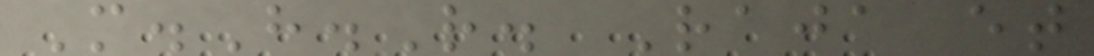M.H.R. Raja et
